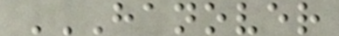HANOVER
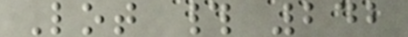Lot # 242
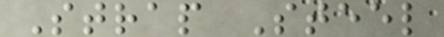Strap Steel
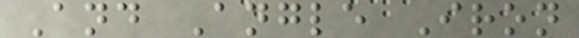And Angle Iron
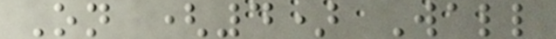On (4) Wall
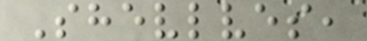Shevlves,
